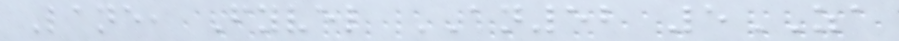Lane, Fyvel AN52 5ZA
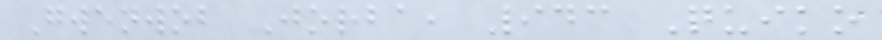Gwenwob Jorba, 943 Quiko
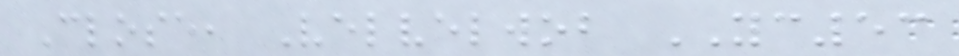Close, Velvelwob YC53
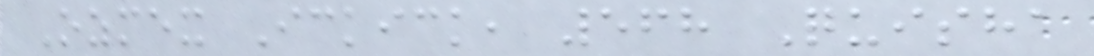Ozmex Ickick, 568 Quisha
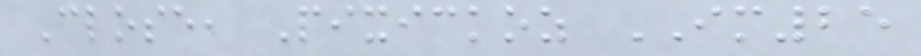Close, Pixickoz IM25
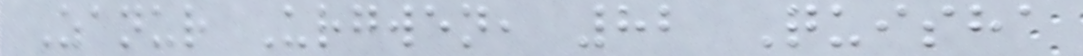Zanur Urgwen, 82 Quisha
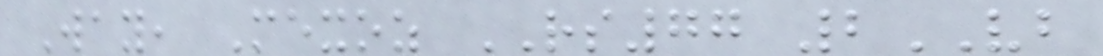Way, Mexoz RS77 2VB
